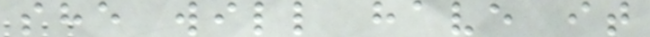she will have it
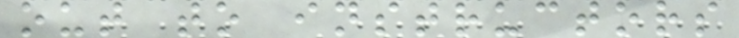out to instructors
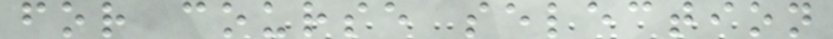for course selection
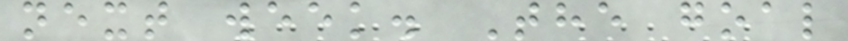next week. The goal
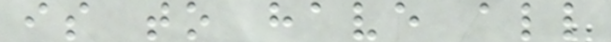is to have all
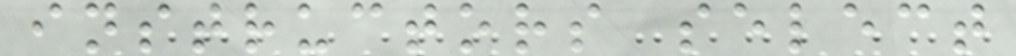instructors select
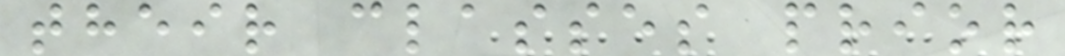their classes prior
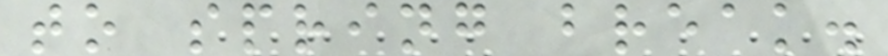to spring break.
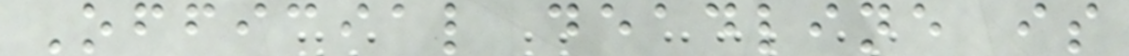Official deadline is
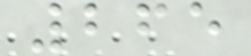265
